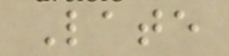Late
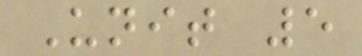Unit 5
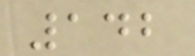142
